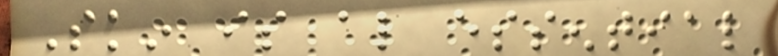Skin is also essential
